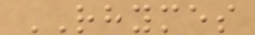RHYMES
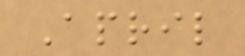April
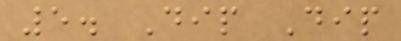5. Dip Dip
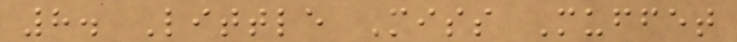8. Little Miss Muffet
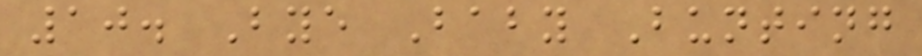10. Bye Baby Bunting
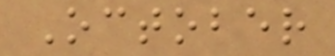October
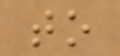to
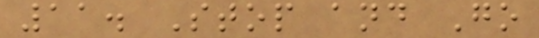11. Stop and Go
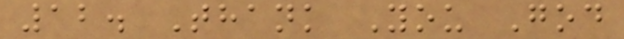12. Thank You God
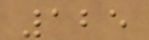125
